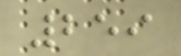259
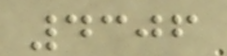4306
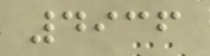4936
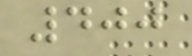400
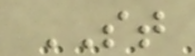ST
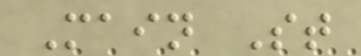Main St
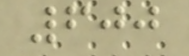600
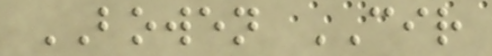BOWEN CIR
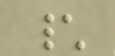\
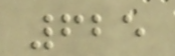625
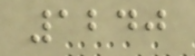1240
